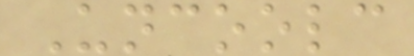Uncoolc
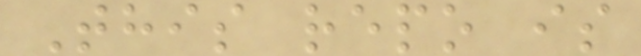This repo is
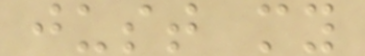just my
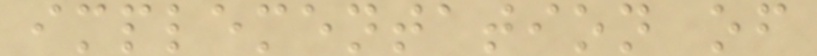implementation of
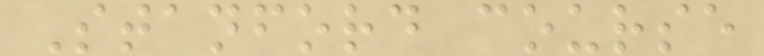Stanford course
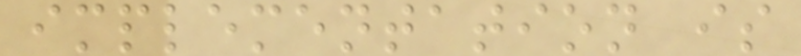implementation is
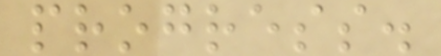progress.
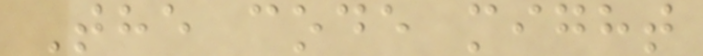The code might
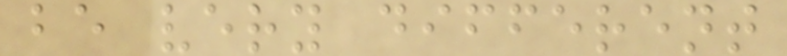be very different
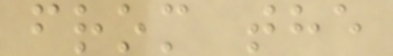from the
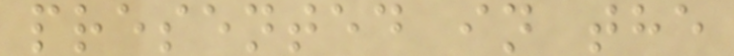presented in the
